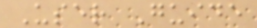User Guide
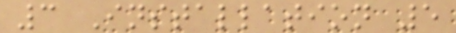3 Installation 5
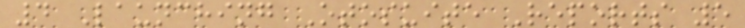4 Launching Otosuite Reports 5
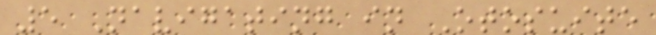5 Navigating in Otosuite
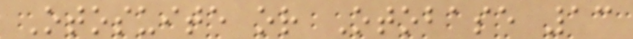Otosuite or Otobase 13
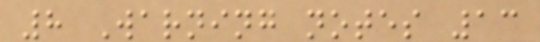8 Warning notes 13
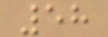58
